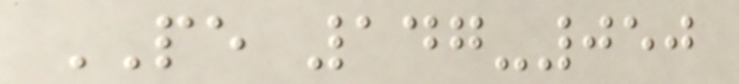PE 147-050
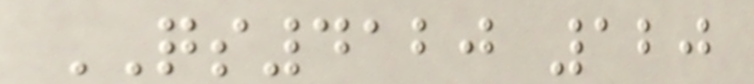QS4120 120
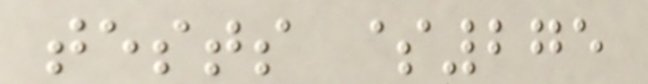tests $275
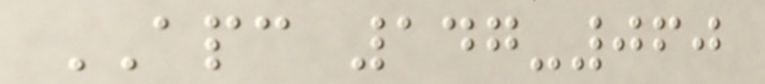APC 147-060
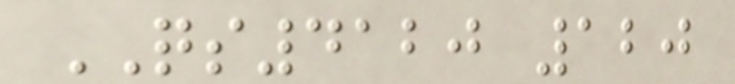QS4120 120
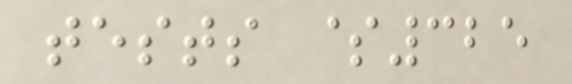tests $325
